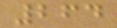264
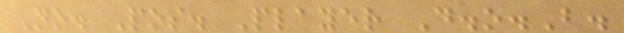No. Pos. Player D.o.B.
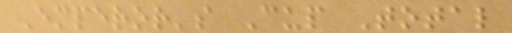Emperor's Cup Total
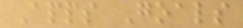Apps Goals
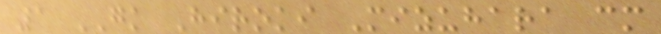1 GK Hiroki Mizuhara cm
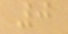0
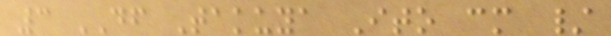3 DF Takuya Ito cm /
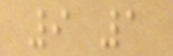9 1
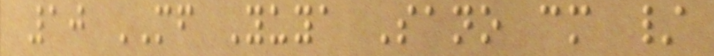10 MF Yuya Sano cm /
